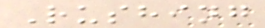Rushing
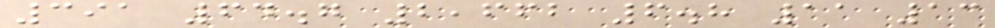391 64.7 2,662 6.8 11 13
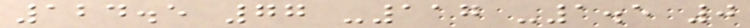124.5 77 -117 -1.5 0
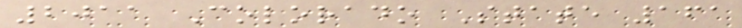2011 Colorado State 161
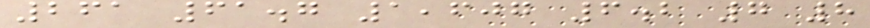261 61.7 1,607 6.2 7 8
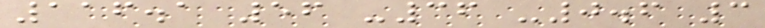116.1 56 -36 -0.6 3
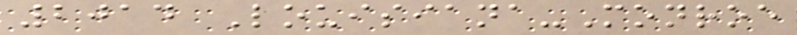2014 Louisiana-Monroe
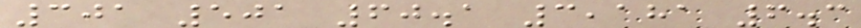301 501 60.1 3,181 6.3
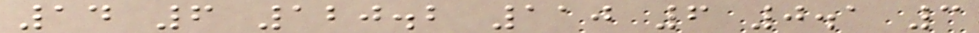14 6 120.2 110 6 0.1 3
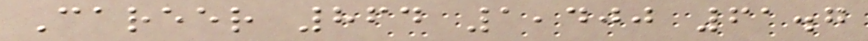Career 864 1,400 61.7
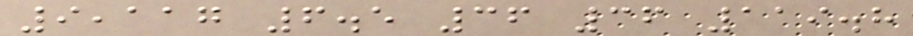9,117 6.5 36 36 119.8
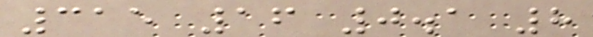315 16 0.1 8
